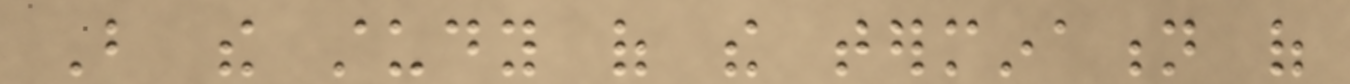But the study of the termination of
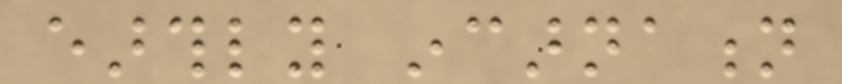earthly incarnation
